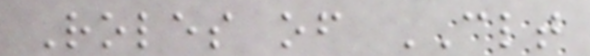Roles of CLT
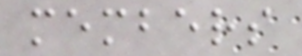members
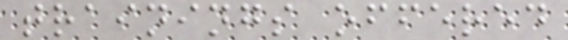trainings offered
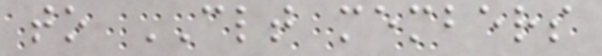to CLT members
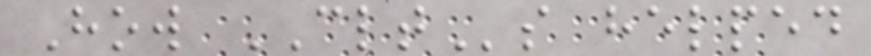How CLTs helped
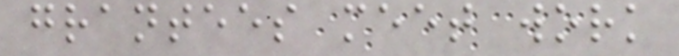grantees meet work
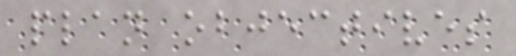plan objectives
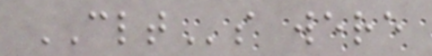CLTs were
